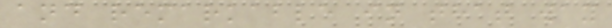and remarkable in that way
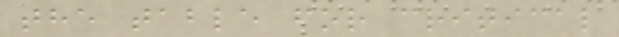the table for critical
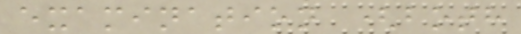examination (both
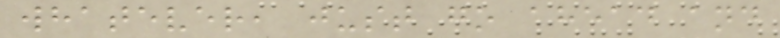whatever, just go ahead and
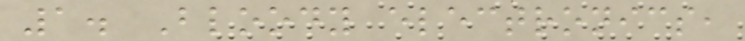1. Bloody electronics,
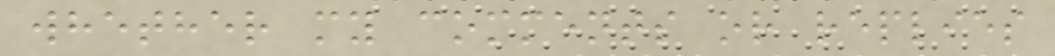whether my comments or replies
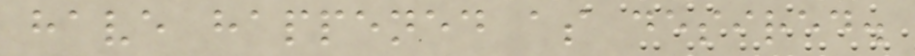have happened as desired.
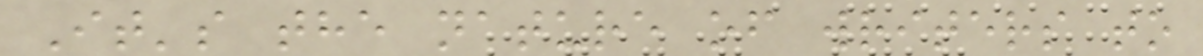It's the nature of writers to
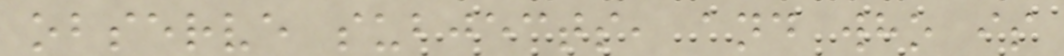observe subjects, and who is
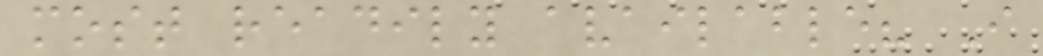most readily available? I
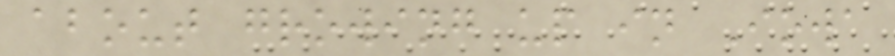about growing up in Iowa
